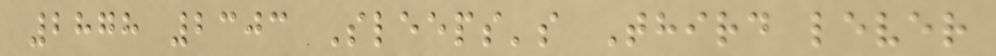2878 2303 Sleeps's Third lever
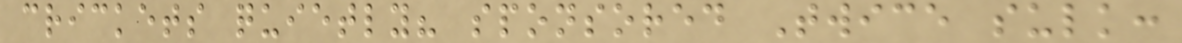crickets quietly? sponsored Twice sulk:
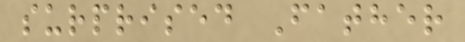surprised Father
